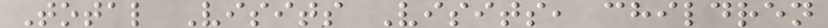Total Visits Visits, children
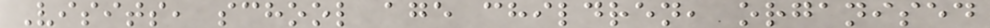Visits, school age children, organised
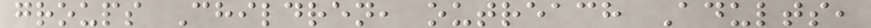groups Children, outreach Adults,
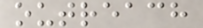outreach
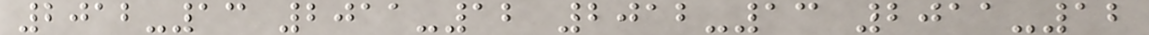2012-13 2011-12 2012-13 2011-12
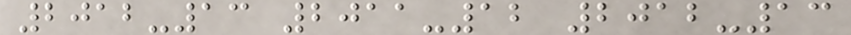2012-13 2011-12 2012-13
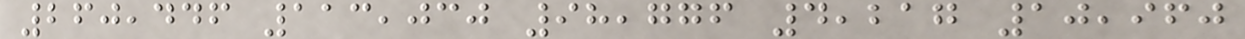260,446 113,030 98,776 4,217 10,960
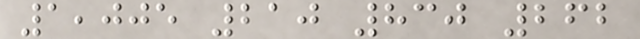1,005 210 830 262
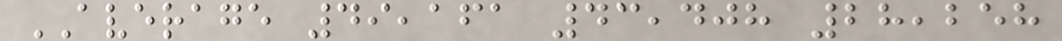AVERAGE 49,161 43,408 28,258
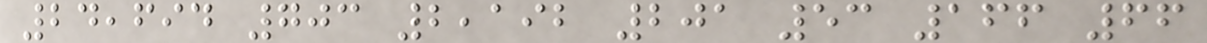24,694 703 2,192 201 53 166 66
